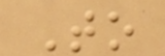To
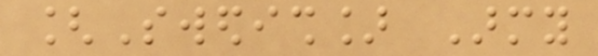[Swedish] Army
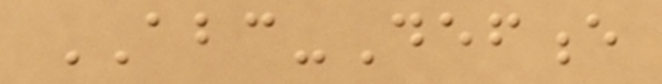ABC-Defence
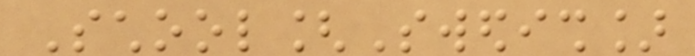School[Swedish]
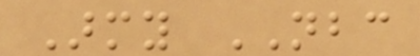Army NBC
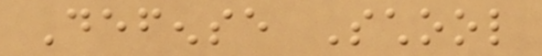Defense School
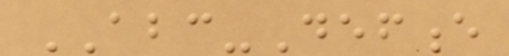ABC-Defence
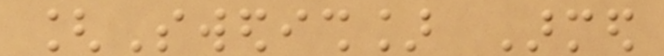[Swedish] Armed
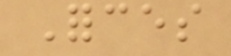Forces
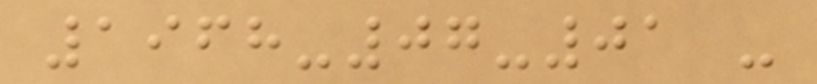1968-07-01 -
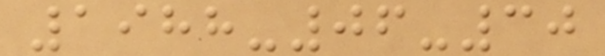1988-06-30
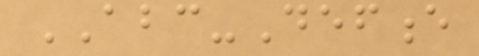ABC-Defence
